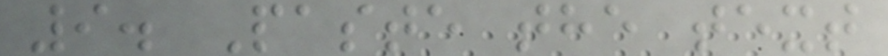9. Paste the text
